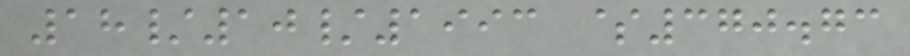18/10/1993 $370.73
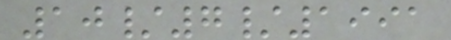10/7/1991
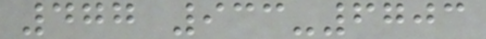477 933-6703
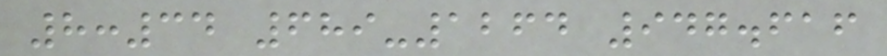8:34 689-1264 947.616
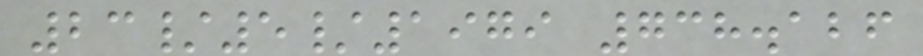23/5/1979 738.126
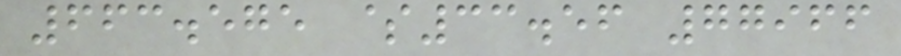663.575 $33.56 77966
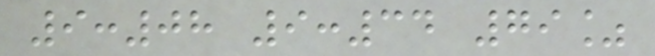9:08 9:34 79%
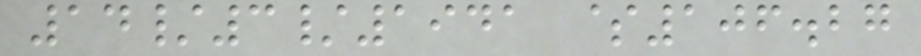14/3/1941 $106.27
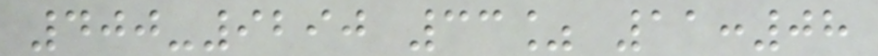400-9290 33% 11:08
